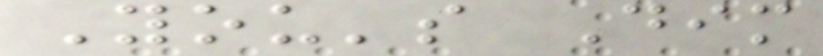You's Dim
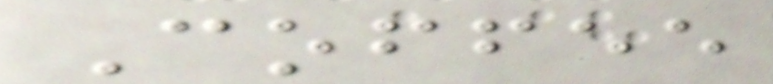Coffee
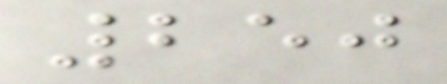250
